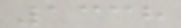1338
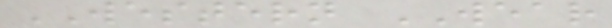WESTERN WEAR
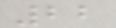22
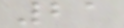21
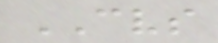CVS
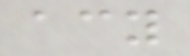acy
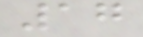17
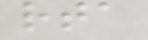rta
